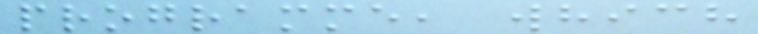programme, which
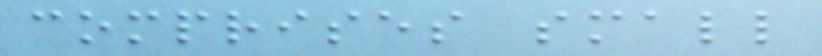comprises small
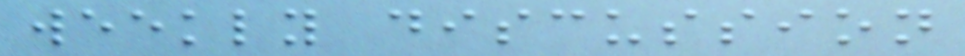weekly discussion
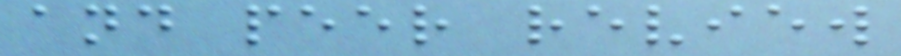and peer review
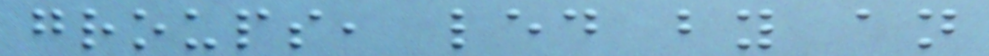groups, led by an
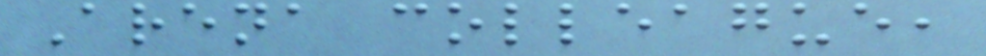Arena colleague,
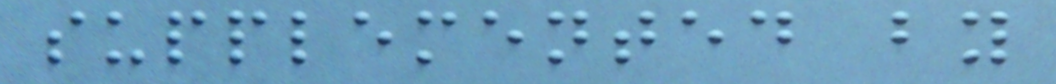supplemented by
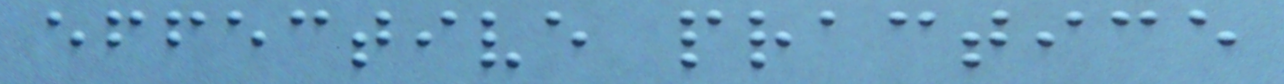effective practice
